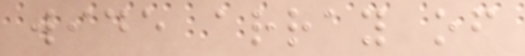wide array of
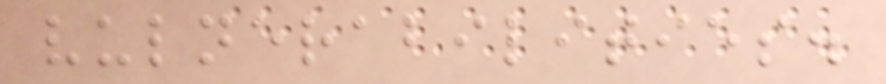vulnerabilities.
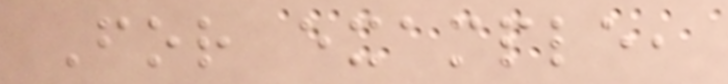For example,
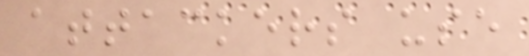attackers use
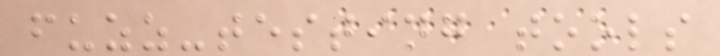fuzz-testing tools
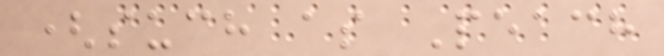(such as Peach
